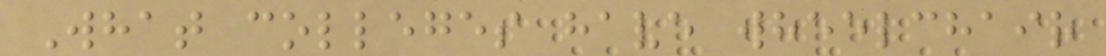What colleges have wheelchair
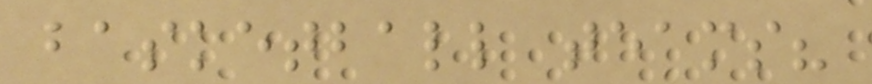basketball teams?
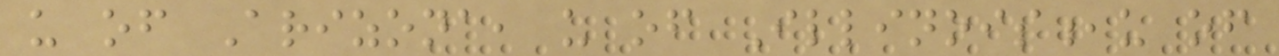u of Arizona, u of Illinois,u of
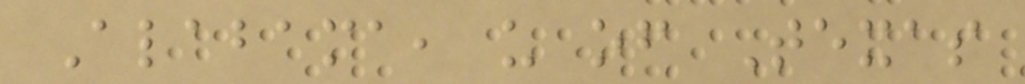Alabama, u of Texas
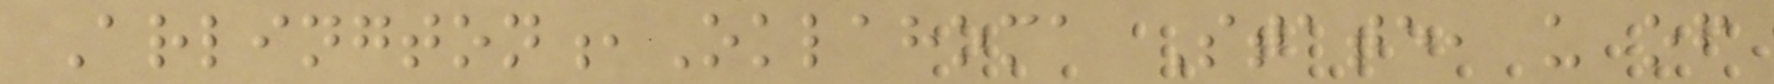Arlington,Oklahoma State, u of
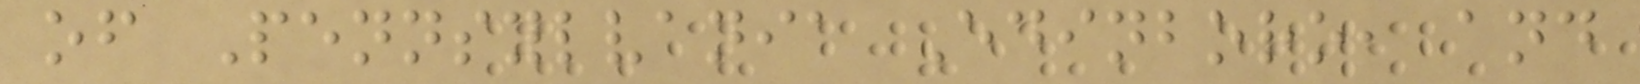of Pennsylvania Edinboro, and
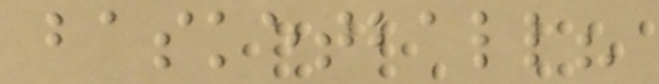basketball?
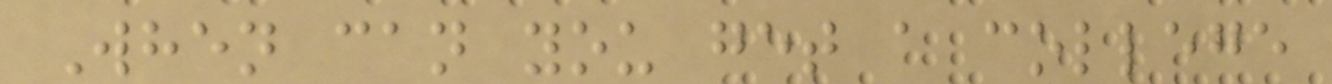When can you get a college
